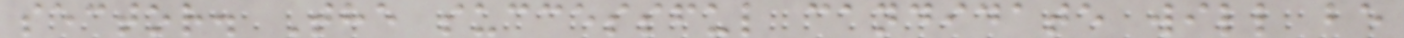sector. The successful candidate will be
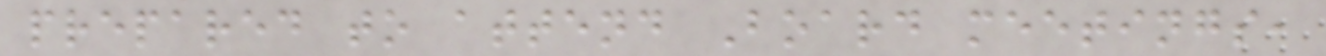prepared to attend Board meetings,
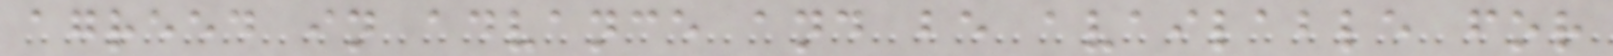agreed in advance and be available for
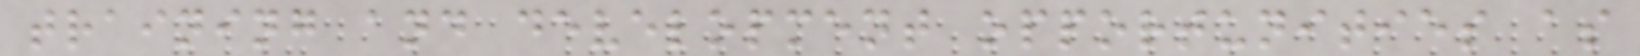training and development opportunities as
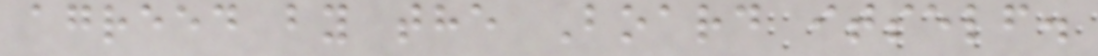agreed by the Board itself.
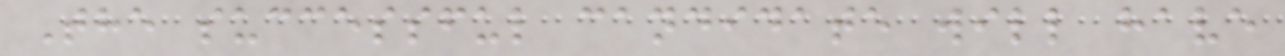The successful candidate will have
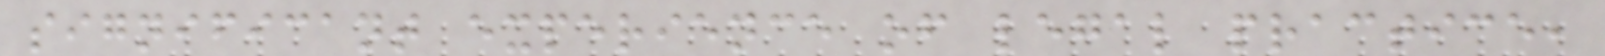significant experience of legal practice,
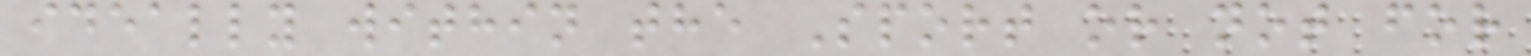ideally within the Sport or not for
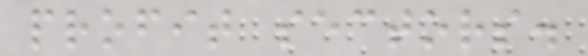profit sectors.
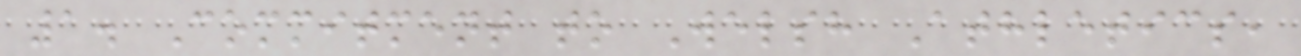1. Commitment to Welsh Athletics,
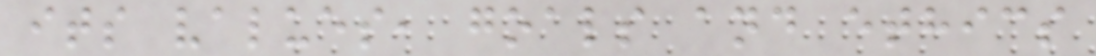its values, goals and ethics
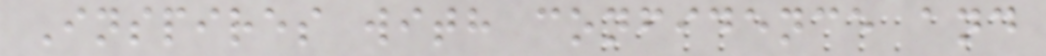Inspires with confidence and
